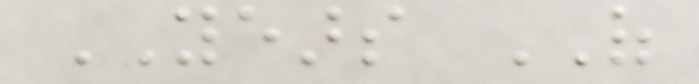YEARS OF
